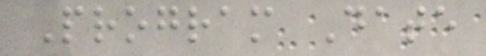Program Date
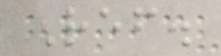Ref.
